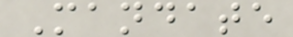Mandate
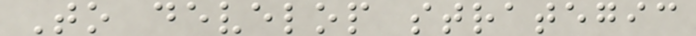To develop strategic
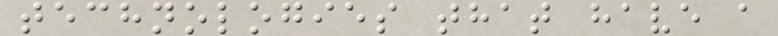technologies that have a
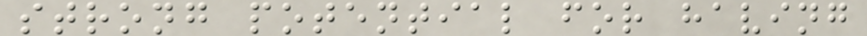strong potential for having
